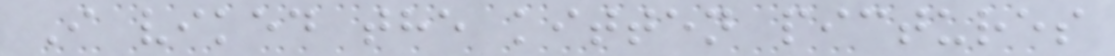I viked the kitten pictures
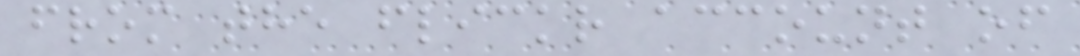from the flickr account of
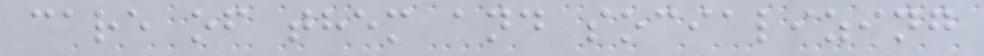care of them and socializing
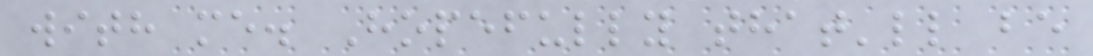with me. Hopefully that'll be
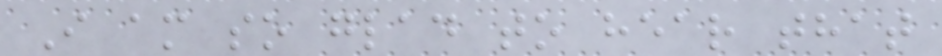I am so glad to hear that
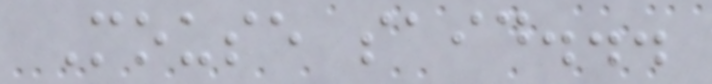Mouse said...
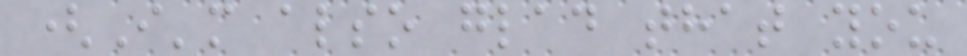(I'm also glad that you
